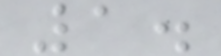1.
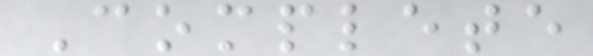Complete
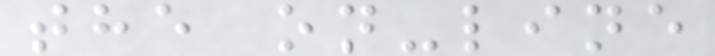the on-line
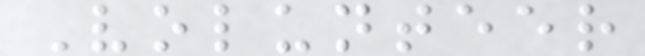Volunteer
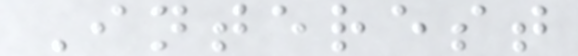Interest
